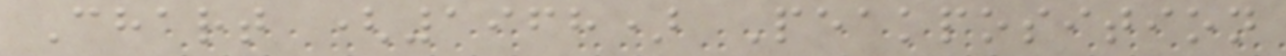Chart (1968) Peakposition
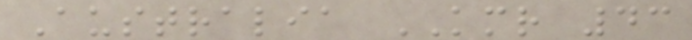Australia KMR 43
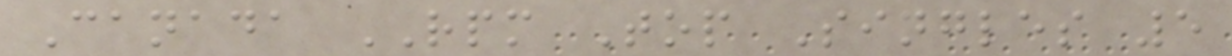Canada RPM Top Singles 5
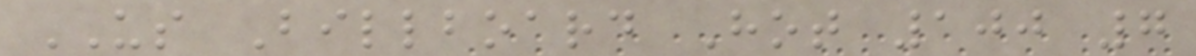US Billboard Hot 100 7
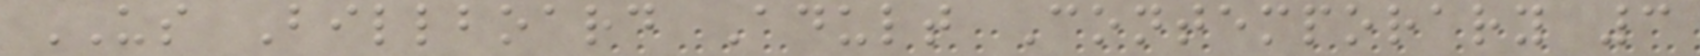US Billboard Adult Contemporary 3
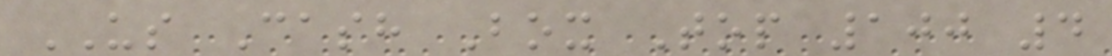US Cash Box Top 100 4
